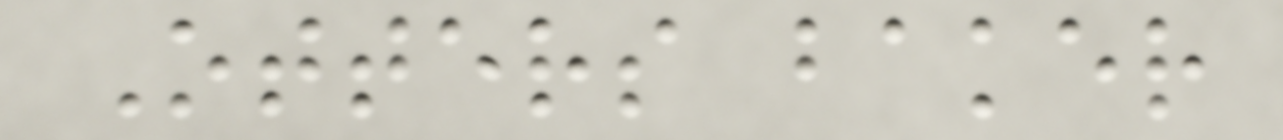Otters baker
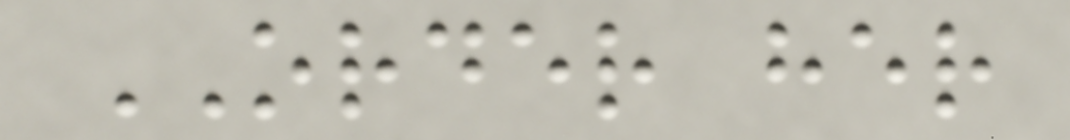ORDER her
